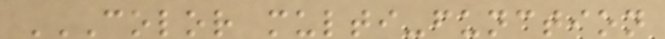COLOR MULTI-FUNCTION
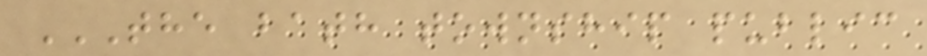THE BATH TOWNSHIP PUBLIC
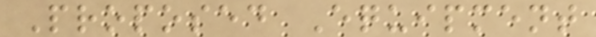Proposed Equipment
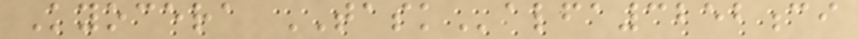Kyocera TASKalfa3252ci
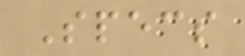Specs
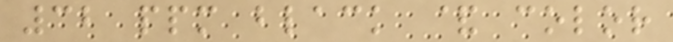32 ppm black & color
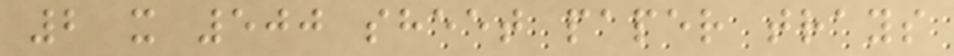2 x 500 sheet paper trays
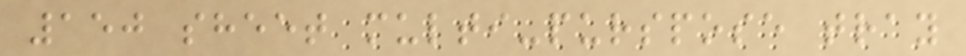150 sheet multi-purspose tray
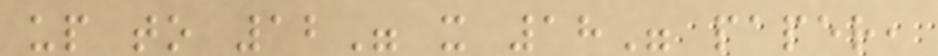up to 12" x 18" paper,
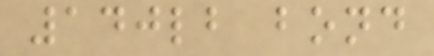140lb bond
